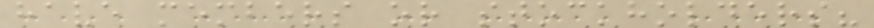have members or stockholders?
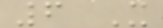6 X
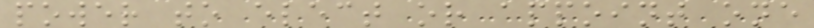power to elect or appoint one
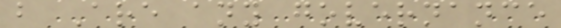b Are any governance
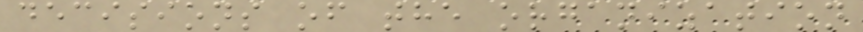decisions of the organization
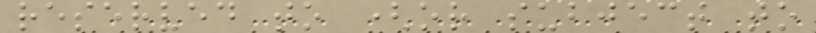reserved to (or subject to
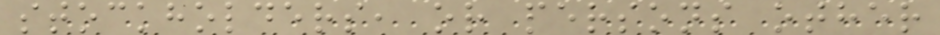stockholders, or persons other
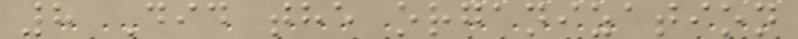8 Did the organization
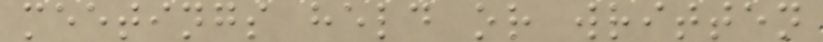meetings held or written
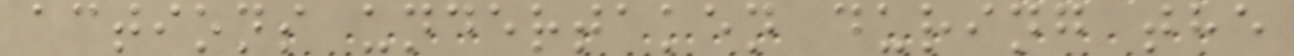actions undertaken during the
